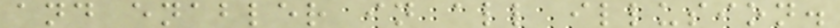and enabler in all illusion.
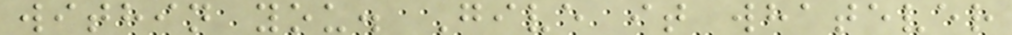within you. Give it whatever
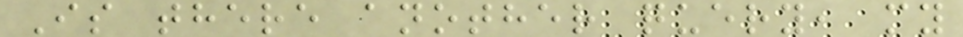Is there another query, my
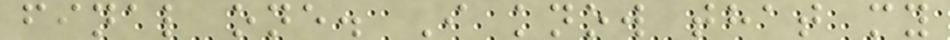final one. I know that my
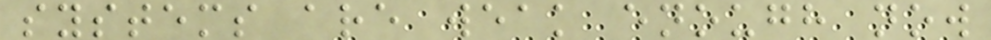systems are weak enough now
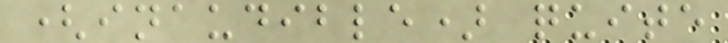(inaudible) quite
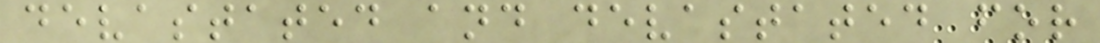devastated and devastated for
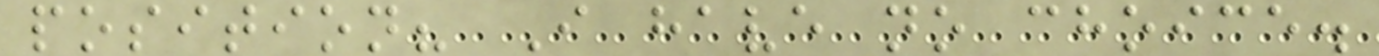position? I have no choice.
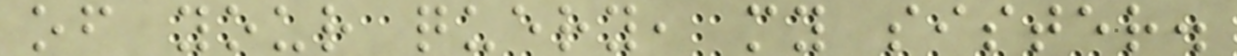of your query, my sister.
